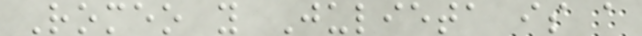Romeo y Julieta is a
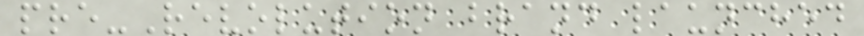pre-Revolution brand launched
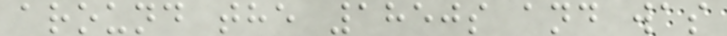around the 1850s and was
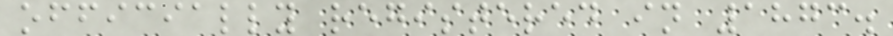officially registered in 1873.
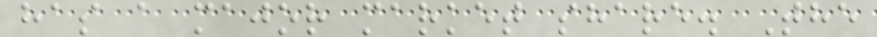has a major market share. The
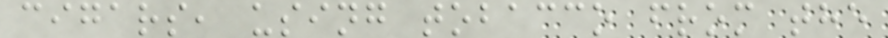cigars, using tobacco from the
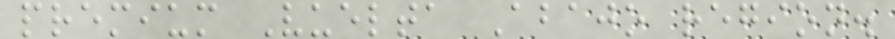premium Vuelta Abajo region.
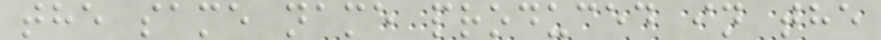the same name produced in the
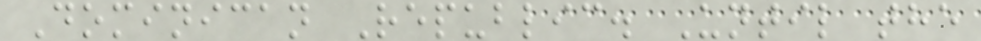Dominican Republic. Until the
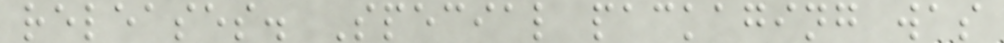releases. Special packaging was
